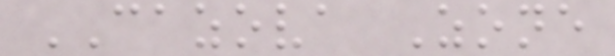CAZOVA Zone
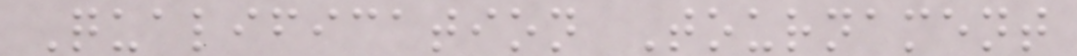Qualification Tournament
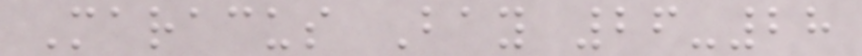Maracus Bay 26-28
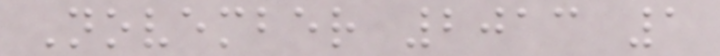November 2013 1
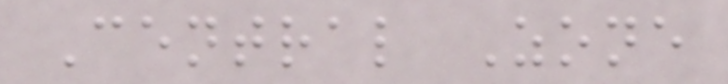Central Zone
